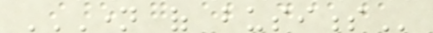NAME OF BUSINESS
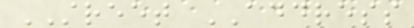STREET ADDRESS
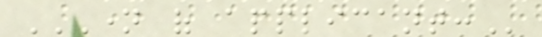NAME OF APPLICANT:
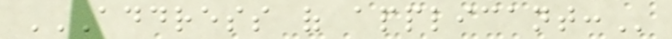ADDRESS OF APPLICANT:
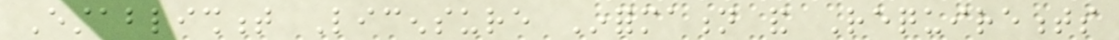Establishment Licensure Information and Requirements
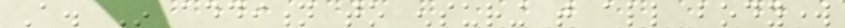A. In addition to ensuring that all bodywork
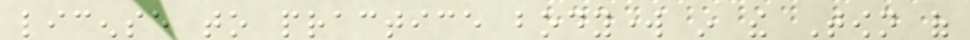license to practice bodywork in the Town of
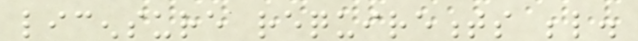licensure requirements below.
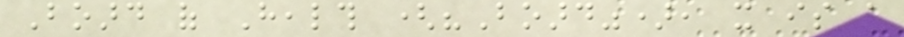Board of Health ("Board"), it is a
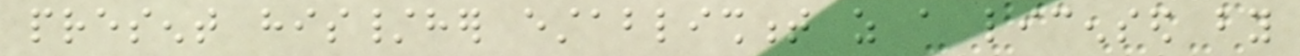present his/her establishment as a licensed by
